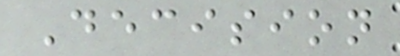Decision
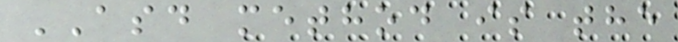ASD method is the
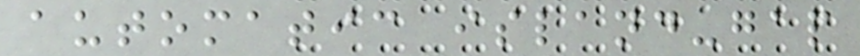automatic island-gap
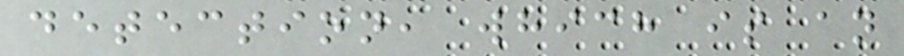detection, which is an
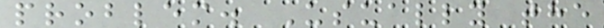problem. Usually the
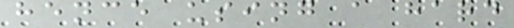hence using a hard
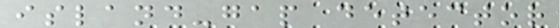island-gap detector
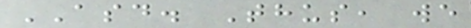ASD. Thus, we
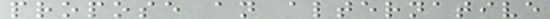propose an alternative
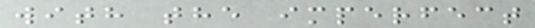with the imperfect
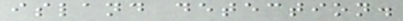island detection.
